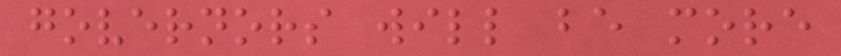governors will be more
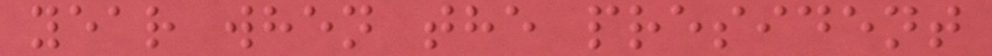year when the president
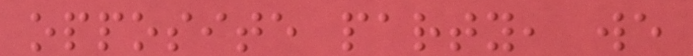opposite party, we
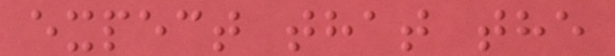expect that the
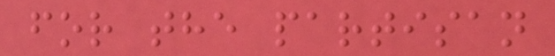for the partisan
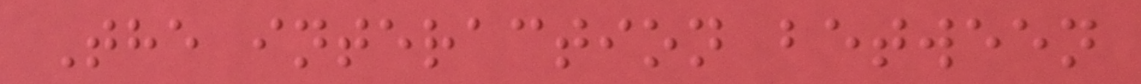The interaction between
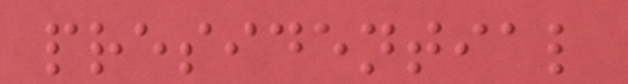presidential
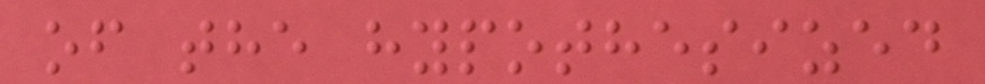of the hypothesized
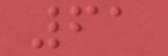61
